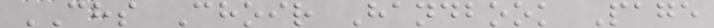CHS Choir Handbook Page
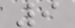9
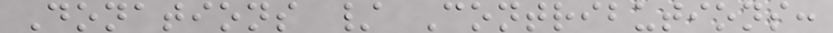Donations / Contributions:
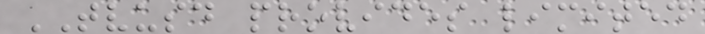TVUSD provides limited
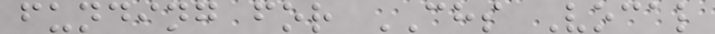funding for CHS Vocal
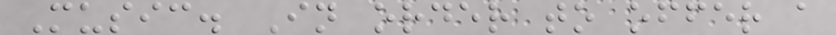Music. In order to offer a
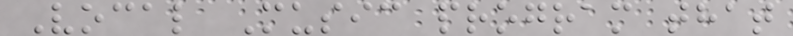Vocal Music program that
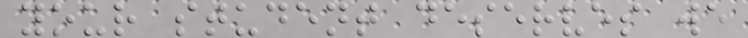your student deserves we
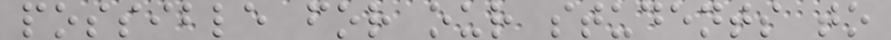possible for our students to
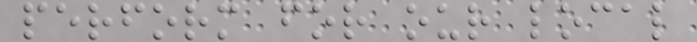perform for our local
